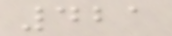421
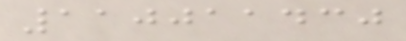110011430
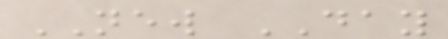NEW DAY
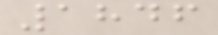1846
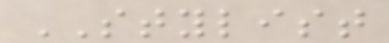STYLIST
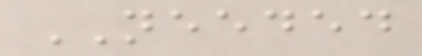NEEDED
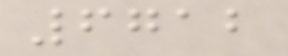6712
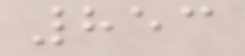853
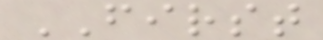FIRST
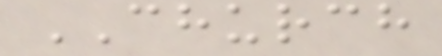CHURCH
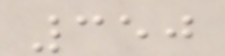350
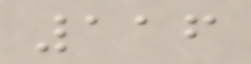116
